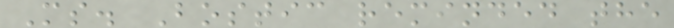Ms. Bostic reminded the
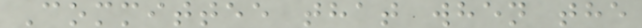Committee that when the
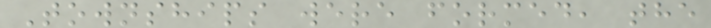Townships were formed, the
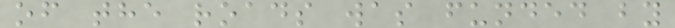of the roads was funded by
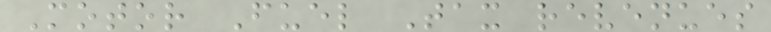Motor Fuel Tax revenues
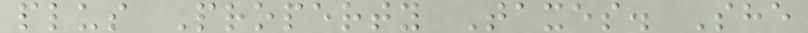plus Property Taxes. She
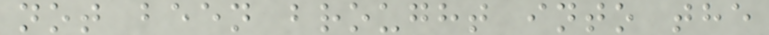not been brought into the
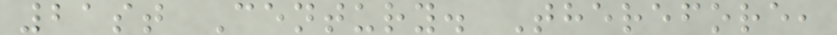21st Century. Therefore,
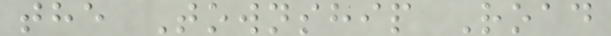the Township Road
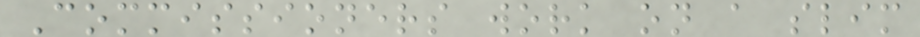Commissioners work on a slim
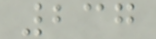237
